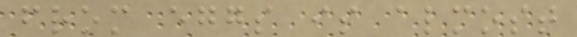from eggs is almost
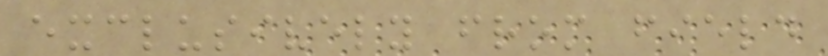exclusively from field
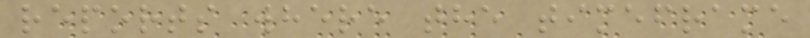reports where the timeframe
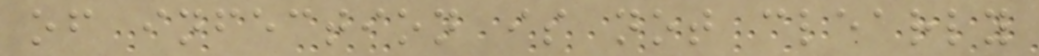of infection is not clearly
